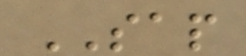SAP
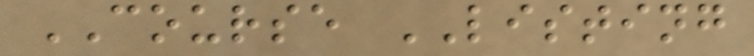COURSE LISTING
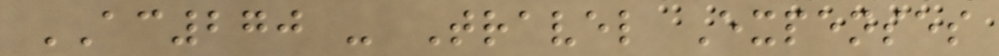AC270 - Travel Expenses
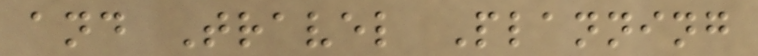and Travel Planning
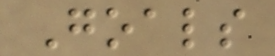Goals
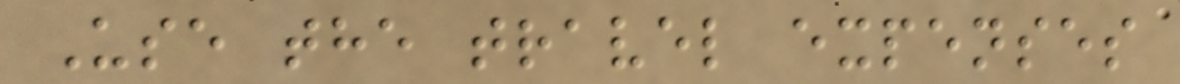Use the travel expenses
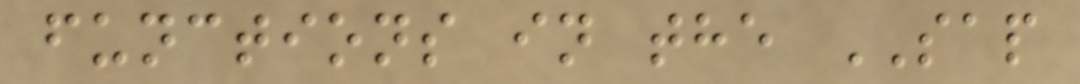functions in the SAP
